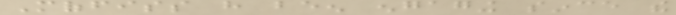Moffiss have been engaging since the
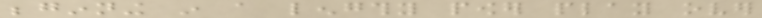beginning in a lengthy power play over
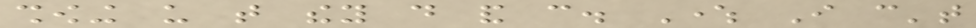showing us that they do and can. Where I can't
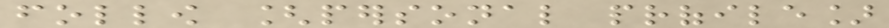follow [personal profile]
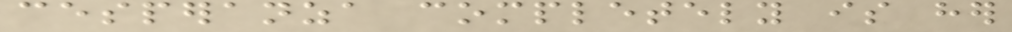cesperanza completely is her
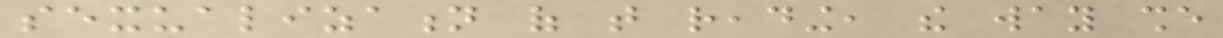sexualization of that reading, the way she
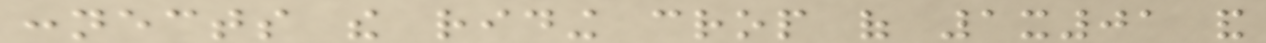connects the riding crop of 1x01 and
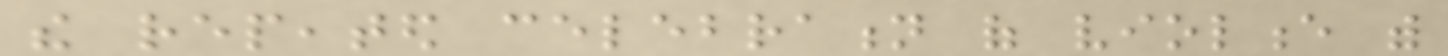the repeated celebration of violence with
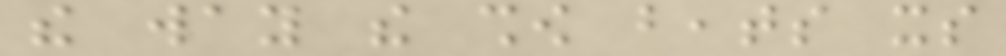the way the show beats its
